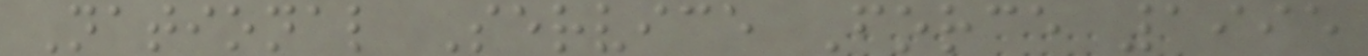National Service Force 1995
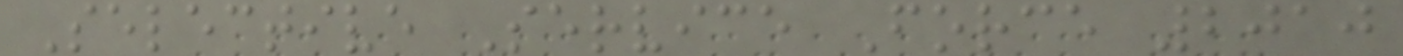Selective Service Force 2010
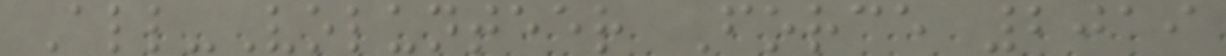All-Volunteer Force 2019
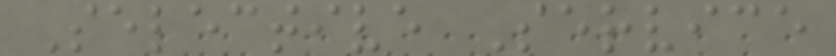Selective Service
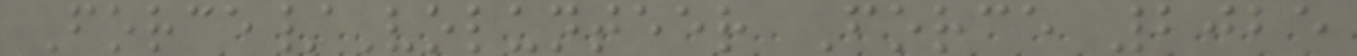Force/Volunteer Force 2025
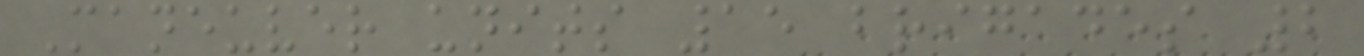Maneuver units 15 brigades 2
